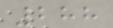288
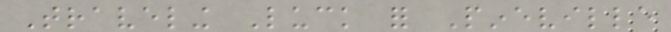Traveling Luck for Pineville
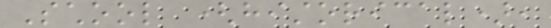School (historical),
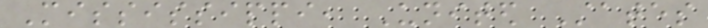Mississippi, United States
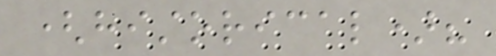(historical)?
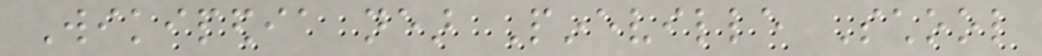Wikipedia near Pineville School
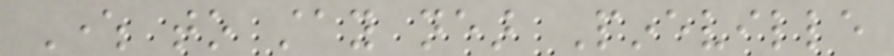Where to stay near Pineville
